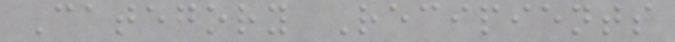Category Recipients
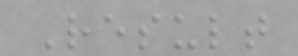Result
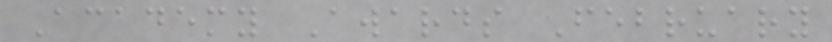Academy Awards February
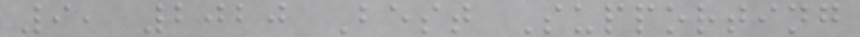9, 2020 Best Supporting
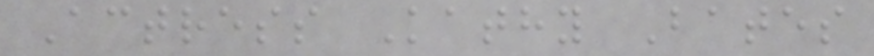Actress Kathy Bates
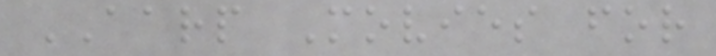AARP Movies for
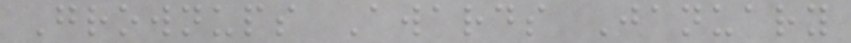Grownups Awards January
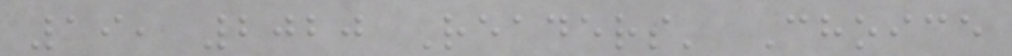19, 2020 Readers' Choice
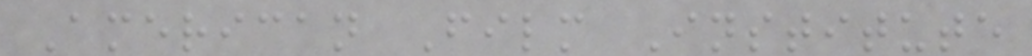American Film Institute
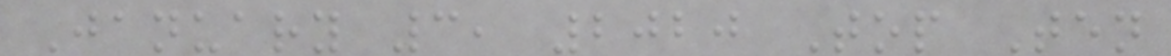January 3, 2020 Top Ten
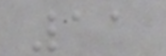11
